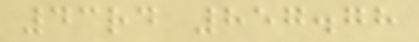43rd 857.78
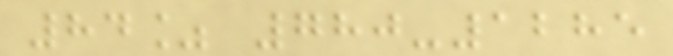84% 780-1285
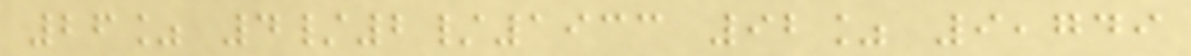26% 4/2/1933 92% 9,749
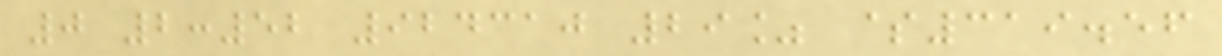0 2:52 924310 29% $319.56
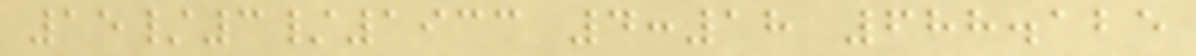15/3/1933 4:18 688.125
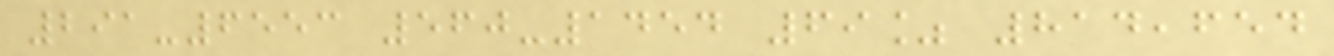291-6553 560-1454 69% 814,654
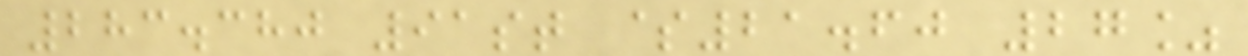283.380 91st $21.60 27%
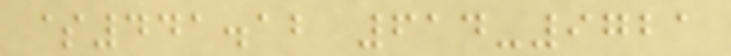$441.12 614-9721
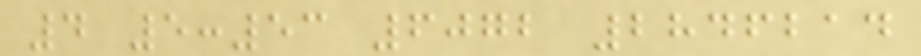4 5:53 6072 2846214
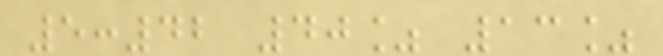5:42 40% 13%
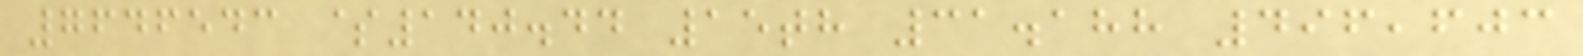7646543 $140.44 15th 31.188 496,603
